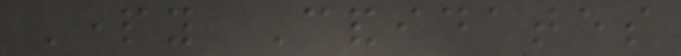Party Candidates
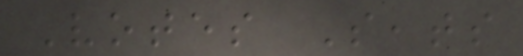Votes Seats
